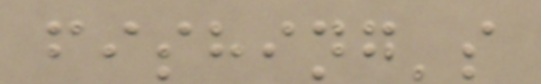fishing's
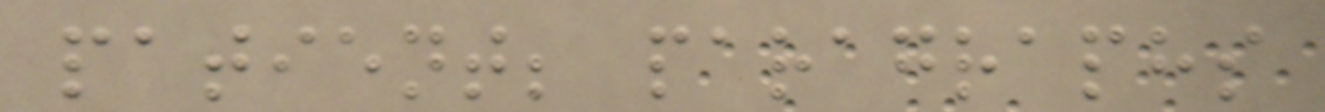patient; paragraphs
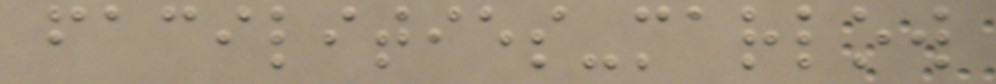facilities-marlow
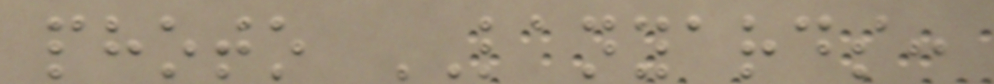photo LANYARDS:
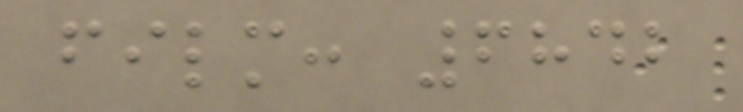film: 6842
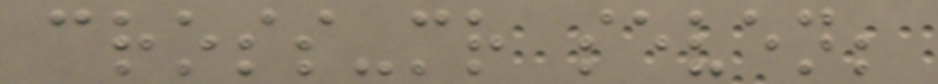cross-mr seven;
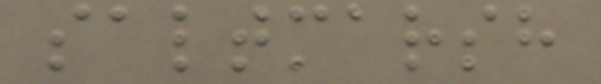saltmarsh
